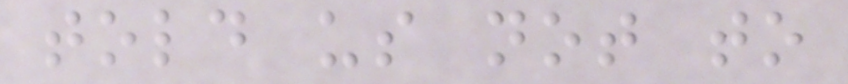told us not to
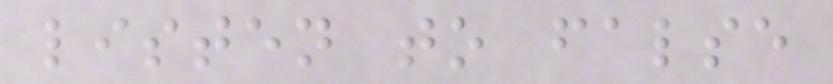listen to false
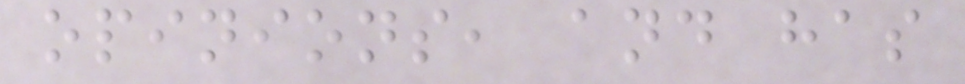opinions, and has
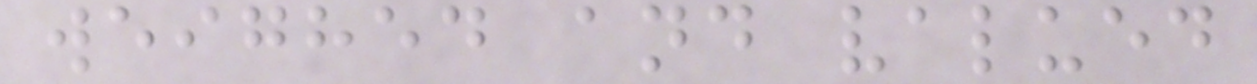weighed and valued
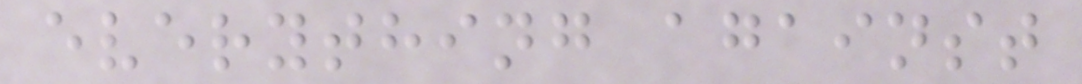everything against
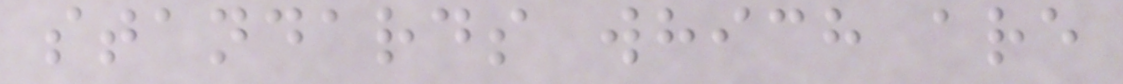standards which are
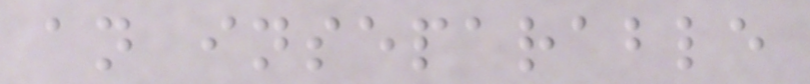an inseparable
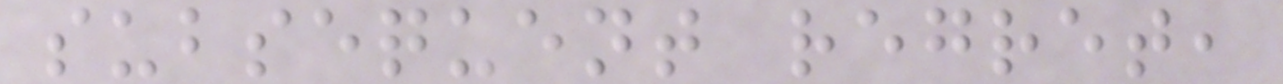subsequent regret,
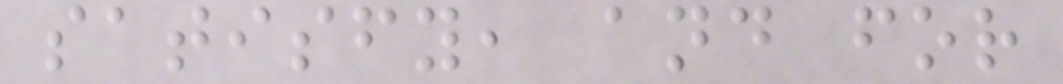satisfy, and for
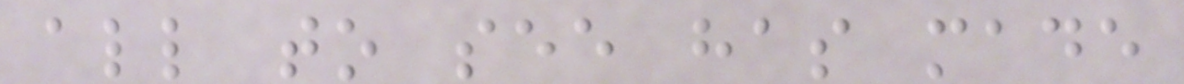all to see has made
